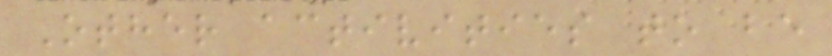Other activities to be
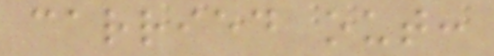carried out:
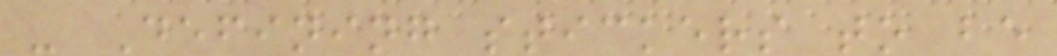- Defining stickers to be
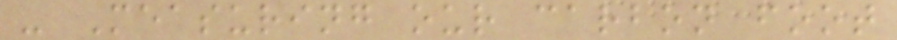- Measuring our carbon foot
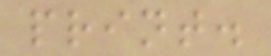print.
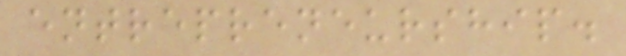entrepreneurship.
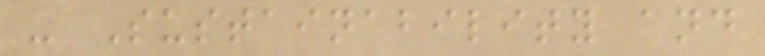- Sustainability and
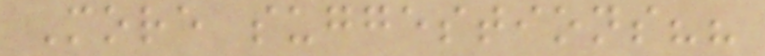More suggestions??
